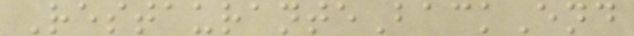RestauranteBackEnd
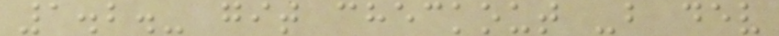1.2.- git checkout -b dev
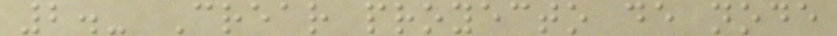2.- Crear proyecto de node
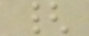{
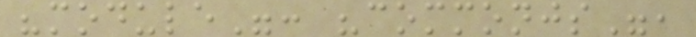"module": "commonjs",
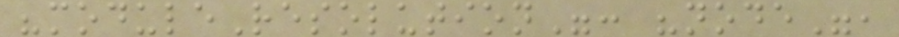"moduleResolution": "node",
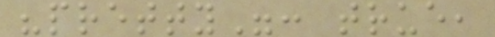"pretty": true,
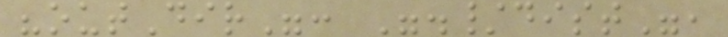"outDir": "./dist",
